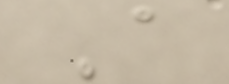A
